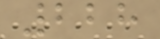228
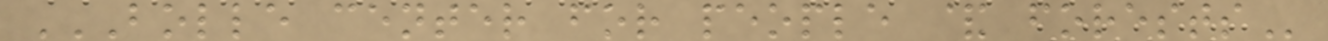BOLLE CENTER FOR PEOPLE & FORESTS
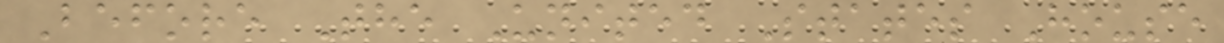Before The United States House
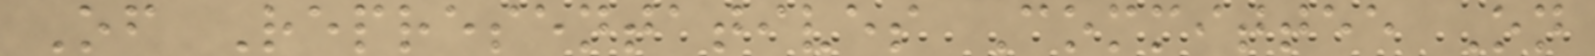Of Representatives Committee On
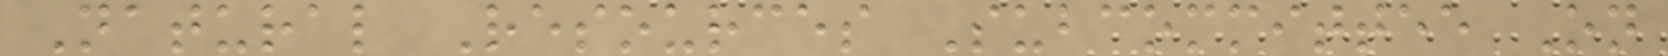Natural Resources Subcommittee On
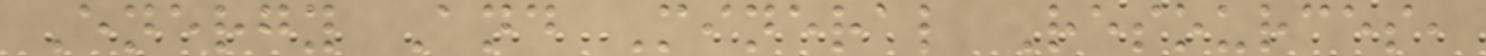Energy And Mineral Resources,
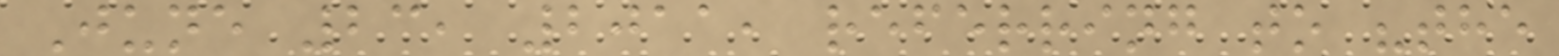June 23, 2011, referring to "the
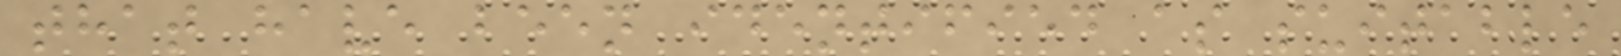that have been identified as suitable
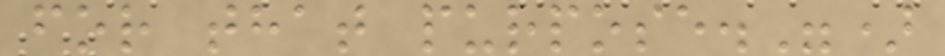for that purpose.")
